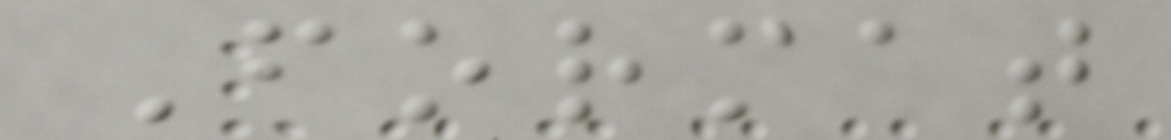Format
